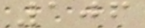106
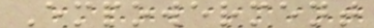Empowerment
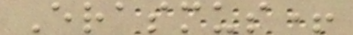Erasmus+
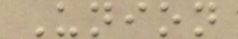Union
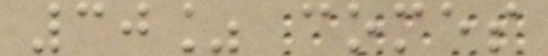30% comes
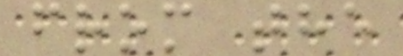from the
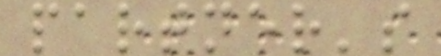partner's
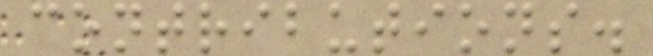contributions.
